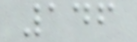146
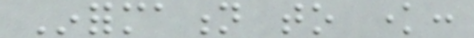Information to know:
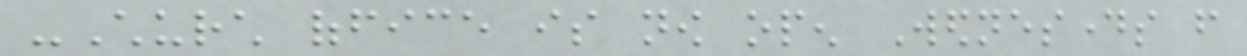-Church office is now open Wednesdays from
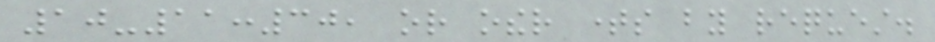10-11:30, or other times by request.
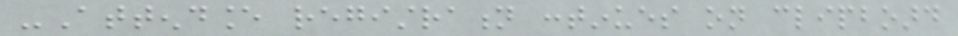-Attendance registration continues on clipboard
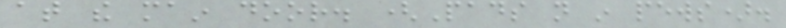at the main door. (Pads not in pews).
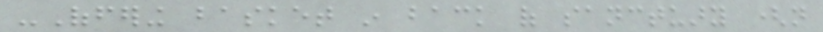-Offering basket in back of sanctuary (not
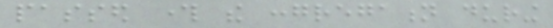passed through the congregation during
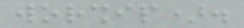worship).
